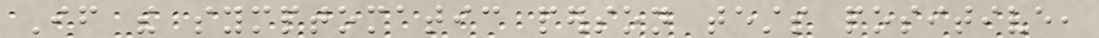If the symptomatic person tests positive,
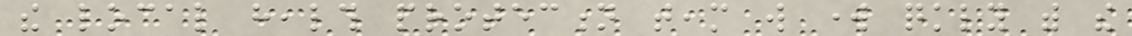the local health protection team will work quickly with the
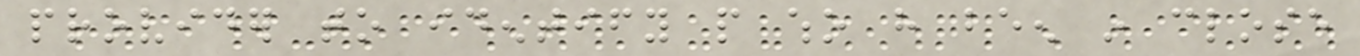provider to identify people who have been in close
